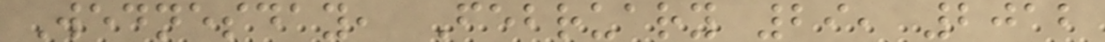Wednesday, February 29, 2012
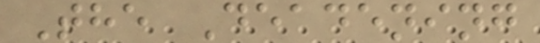The Deadening
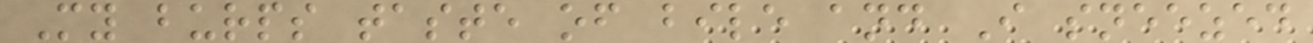My burps taste of bile and I sneezed
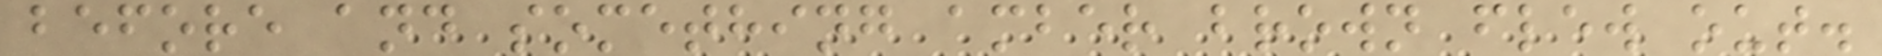before and something amber brown flew out.
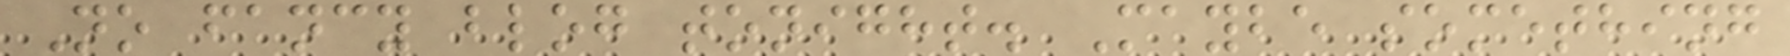No fancy blog tonight. Maybe something
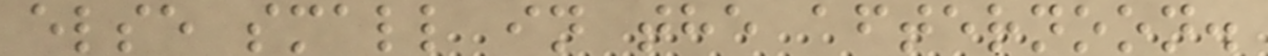else small in the afternoon.
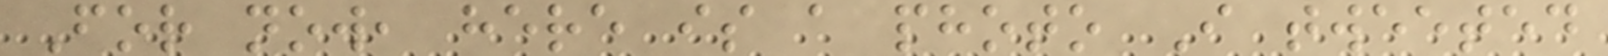For now, here is a photo I tweeted
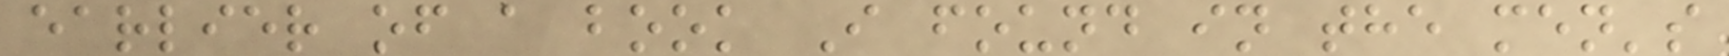earlier of a book I found in the men's
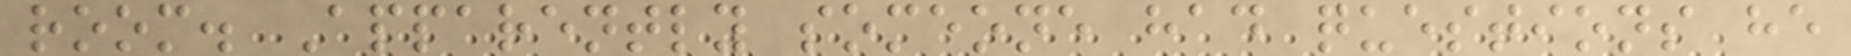room. Apparently someone had questions he
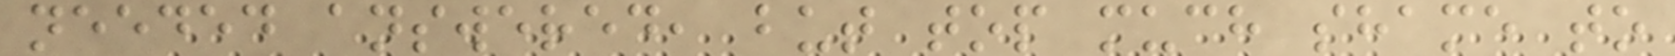needed answered, but top much shame to
